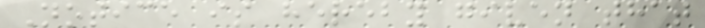Notice is hereby given that
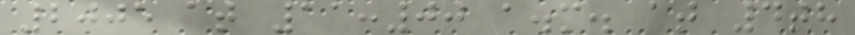2005 at 11:00 a.m. at 4th
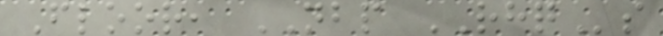Floor, NBP RHQs
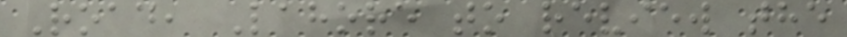Road, Lahore to review the
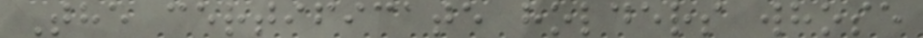The certificate holders whose
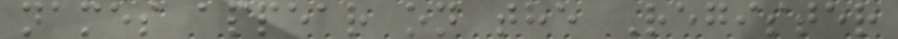names appear on the Register
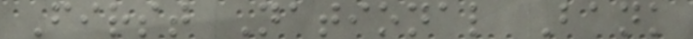First National Bank
